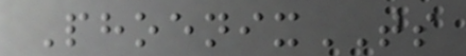PhoenixTS
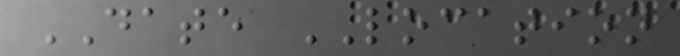DATE LOCATION
